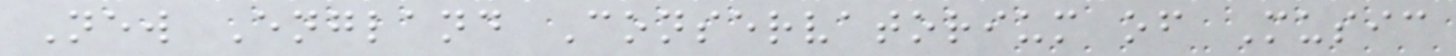New England Conservatorium of Music
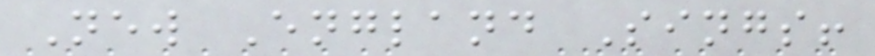New England Sings!
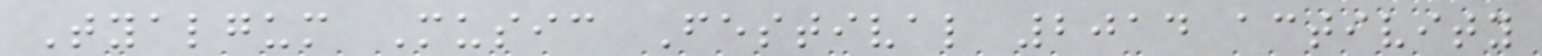Tyalgum Music Festival 2014 activity
